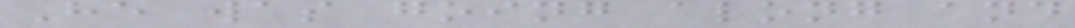He was going along and
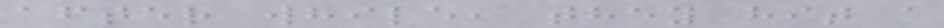after while, they hit a
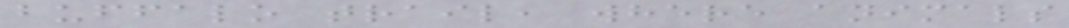buffalo trail, where animals
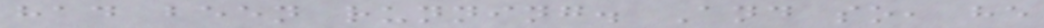had been running. And so, he
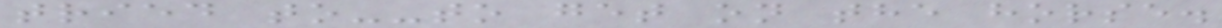tried to--to get on the horse.
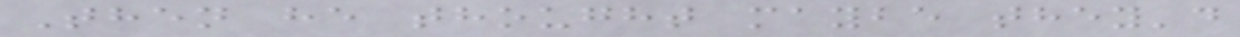Then he thought maybe they'd
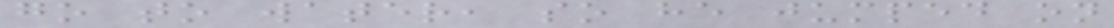go to water, so he jumped on
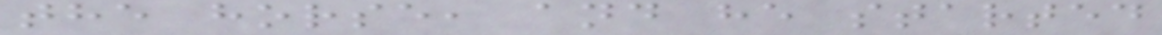the horse, and he started
